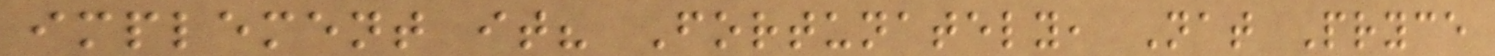implement it? Fortunately, Nat Pryce
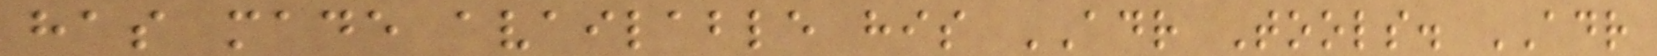has made available his ADR Tools. ADR
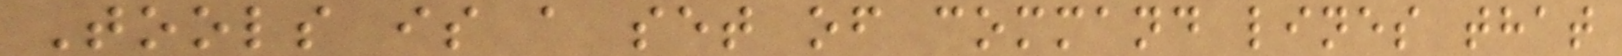Tools is a set of command lines that
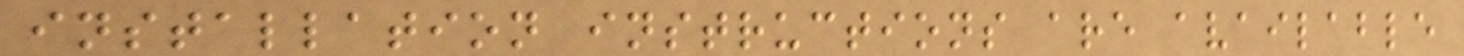installation instructions are available
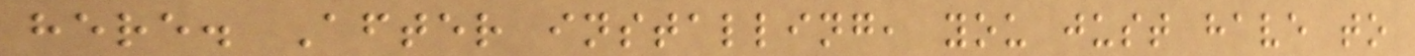here. After installing, you just have to
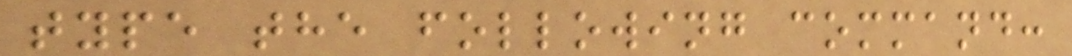type the following command:
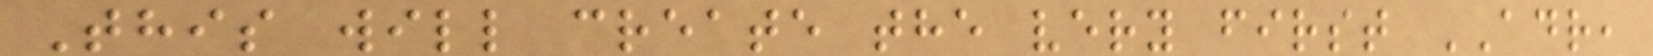This will create the very first ADR,
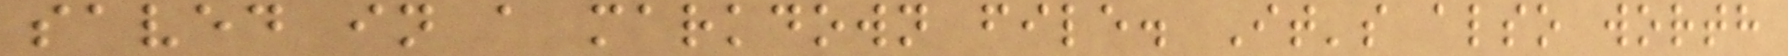saved in a markdown file. It's also worth
